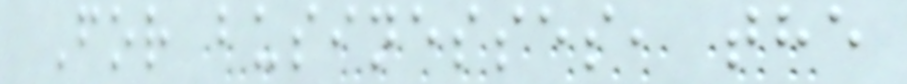For businesses, the
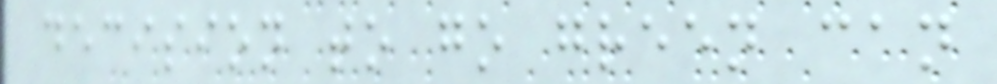decision to go green can
